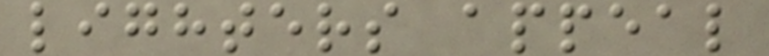lighters appeal
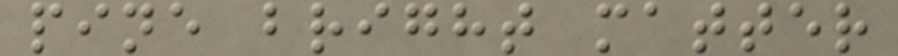pine bright matter
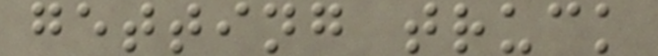getting truck
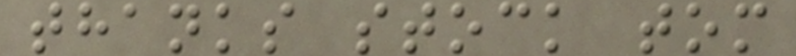thanks stock tom
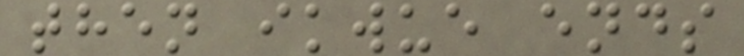then ikwue ends
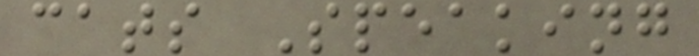cats Speaking
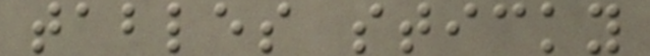tables sticky
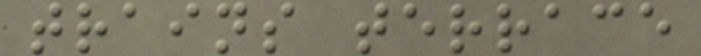trains terrace
